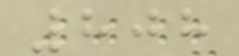808
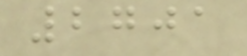2701
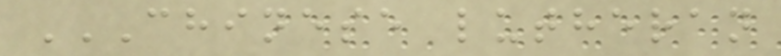CHINESE LUTHERAN
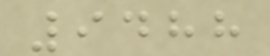9488
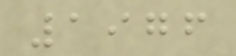1976
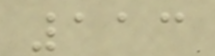113
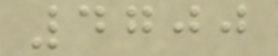4700
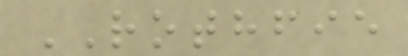ROTHFIE
